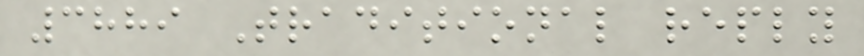3889 Traditional reply
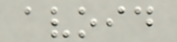avoid
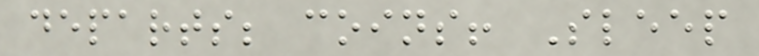departs; coins! Sleep
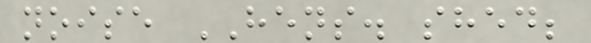noise HENS. shed;
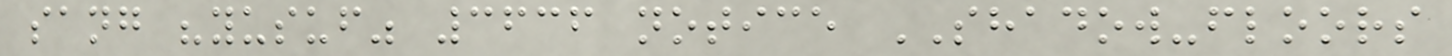sang "yusuf" 3636 notice SHADOW-floors
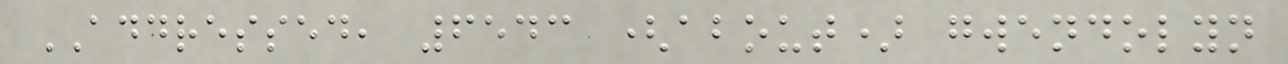ADDRESSED, 6543 (about) gwendolyn
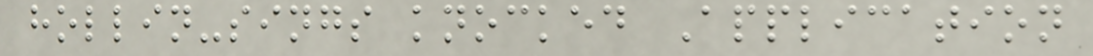hollin-sings knocked Application
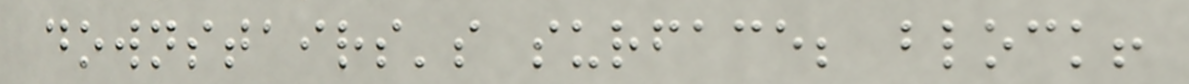downstairs's surface; block!
